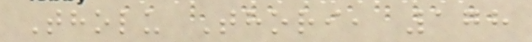Tholu Thori, 178
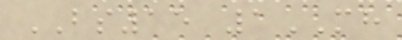BS15 1MH
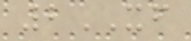2XF
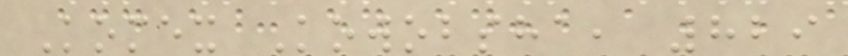Komex Kowobsha, 829
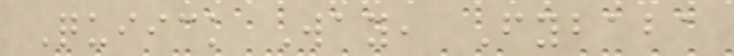Quiick Way, Fybaba
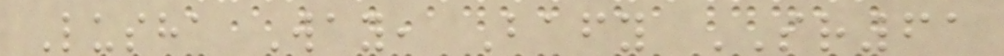Lusha Way, Bafy SR61
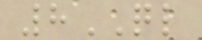8QL
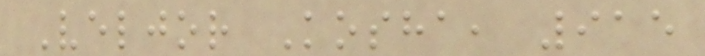Veljor Kosha, 915
